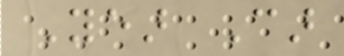Year Car
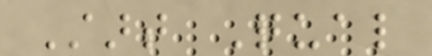Start Qual
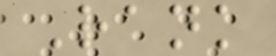Rank
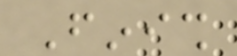Finish
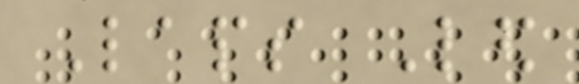Laps Led
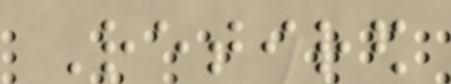Retired
